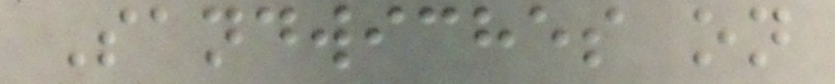Sandwiches on
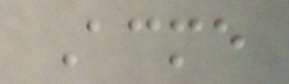Acme
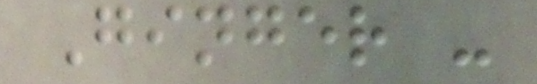Ginger -
